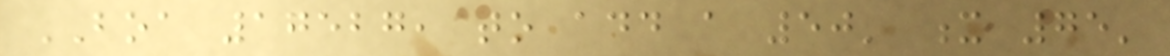BOA 17527, to add a 50' x 75'
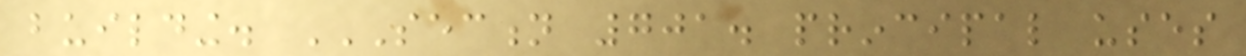building. SECTION 701. PRINCIPAL USES
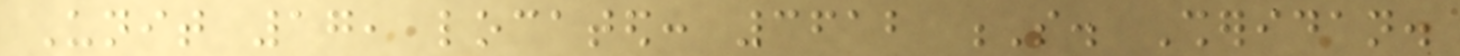Unit 17, located: 3612 S. Sheridan.
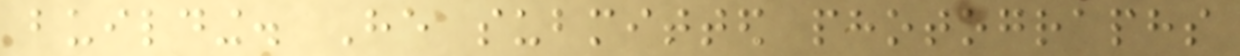building. He submitted photographs
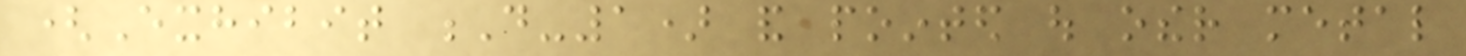(Exhibit D-1) and pointed out other metal
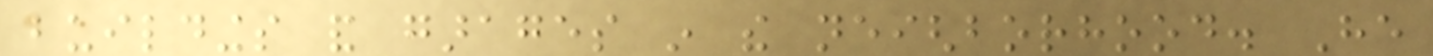buildings and garages in the neighborhood. He
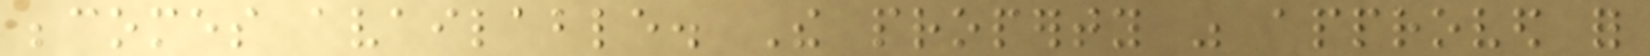becomes available. The property was approved for
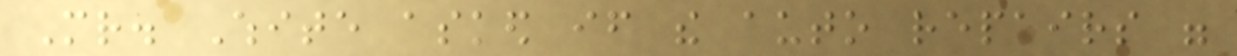Mr. White asked if the auto repairs were
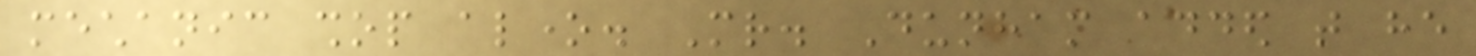mechanic shop alone. Mr. Dunham added that he
